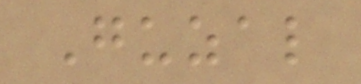Guzal
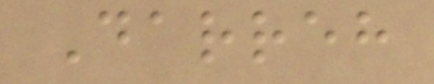Darreh
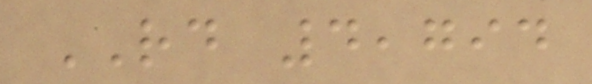RD 4,794
